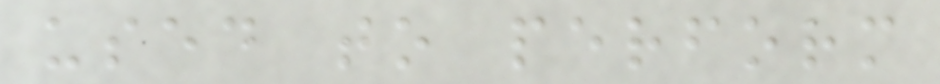used to perform
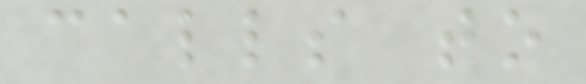calls to
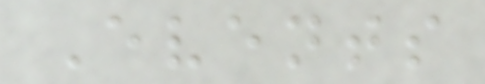Events
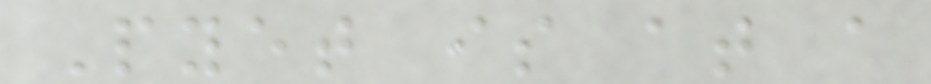Pyet is at a
